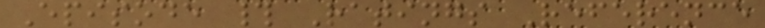Episode # Ratings Reference
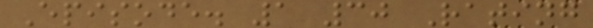Episode. 1 30 Rating
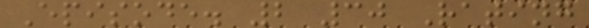Episode. 2 30 Rating
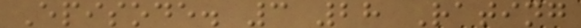Episode. 3 28 Rating
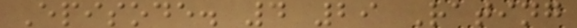Episode. 4 29 Rating
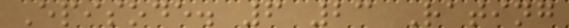Episode. 6 23 Rating
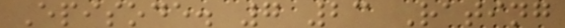Episode. 7 23 Rating
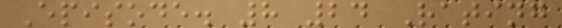Episode. 8 24 Rating
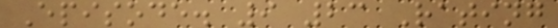Episode. 9 23 Rating
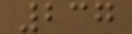237
